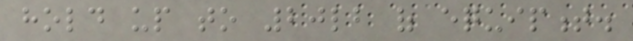hold up to 20lb of equipment.
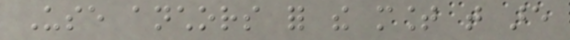Use anchors for the mount that are
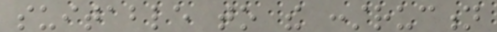suitable to the construction
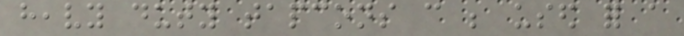heavy duty tapcons can be used for a
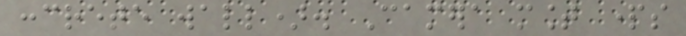concrete wall). Camera mount parts
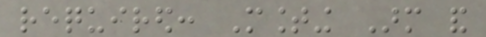required: Mounting Arm and
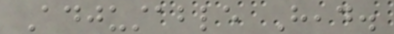Adjustable Head.
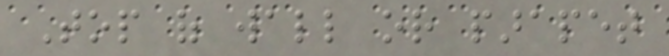Top of wall or parapet
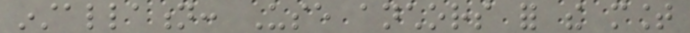installation: Use anchors for the mount
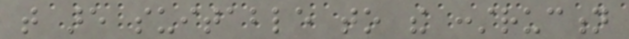that are suitable to the construction
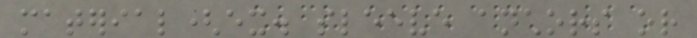material(ex. sleeve anchors or
